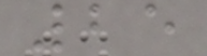25
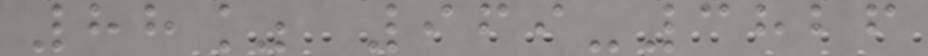88% 969-3826
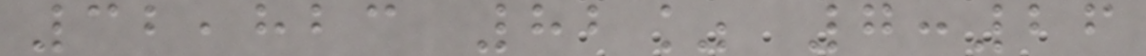32,823 82% 7:26
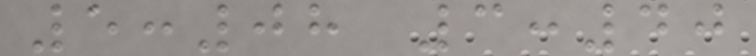5:08 3:40
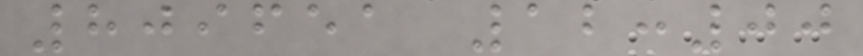809651 12:00
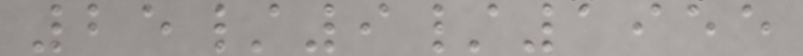25/9/1955
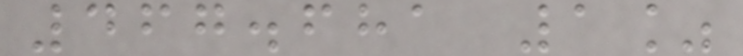467.681 1%
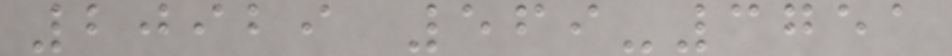20929 569-3751
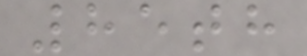85th
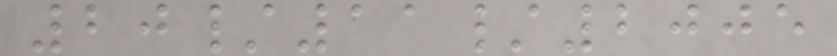20/11/2005
